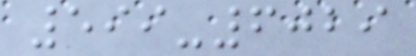599-6029
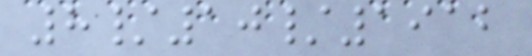8/10/1912
